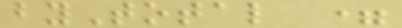byTotal =
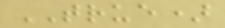TRUE)
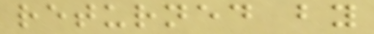returned by
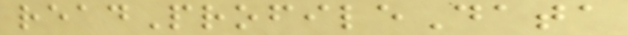readProfileData
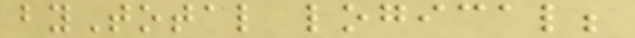byTotal logical;
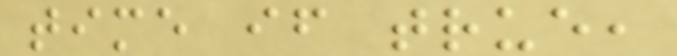time if true,
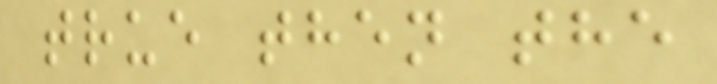true then the
